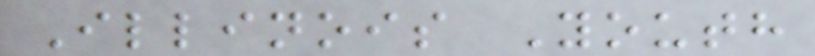Illinois Youth
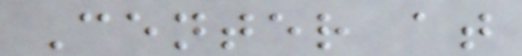Center at
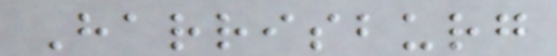Harrisburg
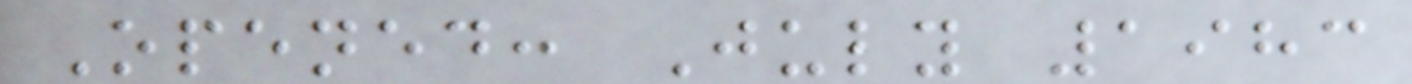Opened: July 1983
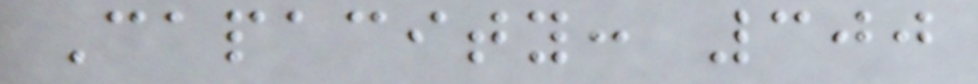Capacity: 300
